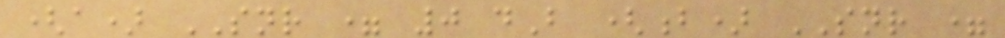(a) SNR = 0 dB (b) SNR =
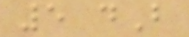5 dB
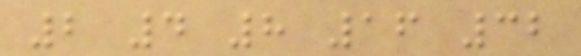2 4 8 16 32
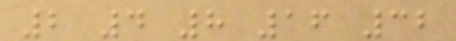2 4 8 16 32
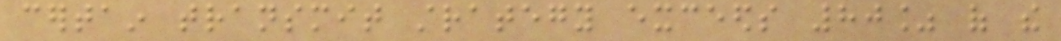certain transmit strategy exceeds 80% of the
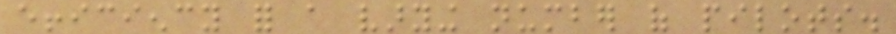efficiency for a varying number of pilots.
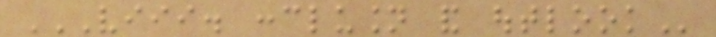VIII. CONCLUSION AND OUTLOOK
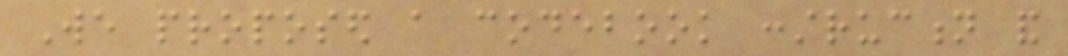We proposed a codebook construction and
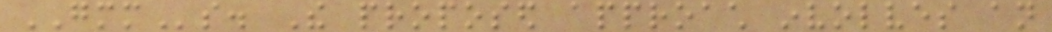GMMs. The proposed approach involves an
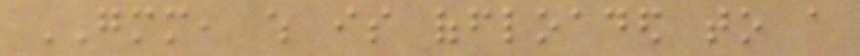GMM, which is offloaded to a
